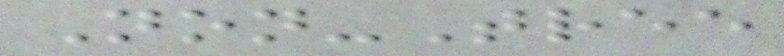Non-Tree
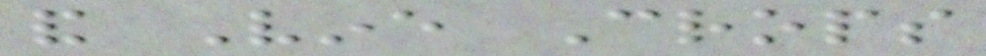and Vine Crops
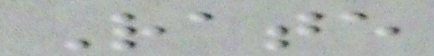Rate
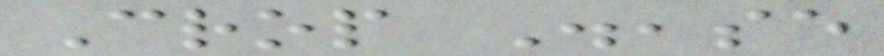Crop Disease
